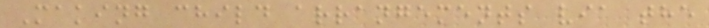Making child arrangements via the
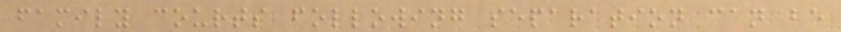family courts following separation can be
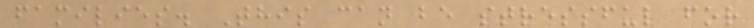families. This can be stressful for
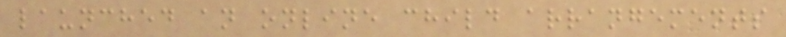launched an online child arrangements
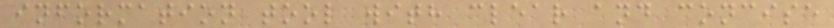information tool with clear and concise
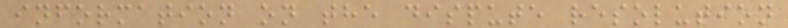information on the dispute resolution
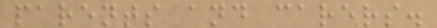parents and carers.
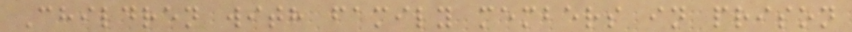Children with family members in prison
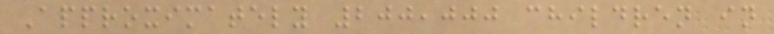Approximately 200,000 children in
